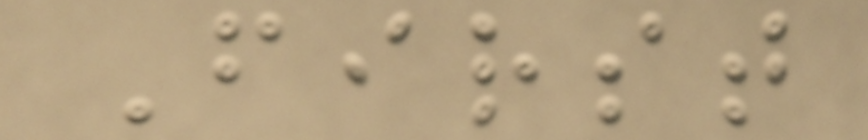First
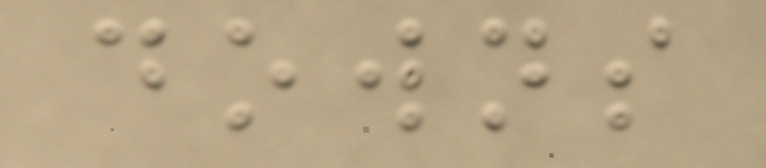downs
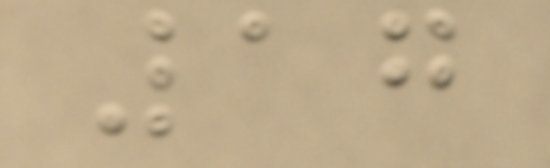17
